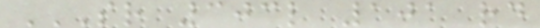SR 303L 101 RD
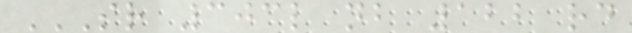SR 303L NB 122 RD
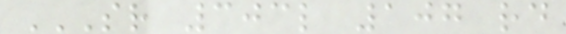SR 303L 107 RD
